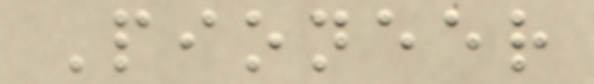Pioneer
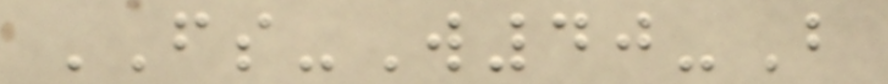FS-W40-B
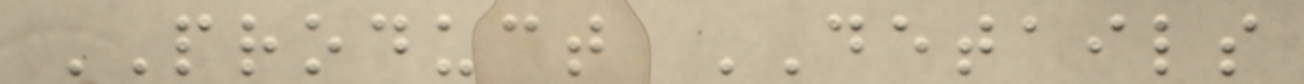PRODUCT DETAILS
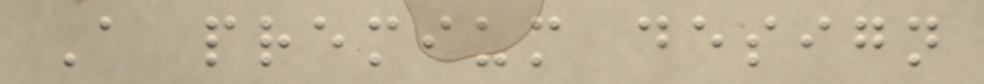A premium design
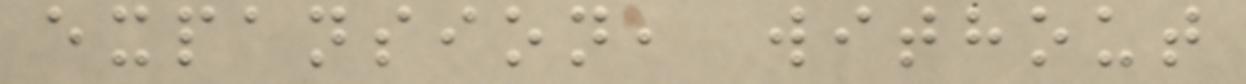expansion, without
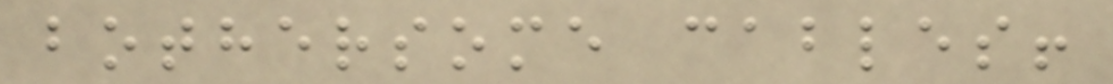bothersome cables!
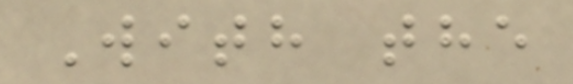With the
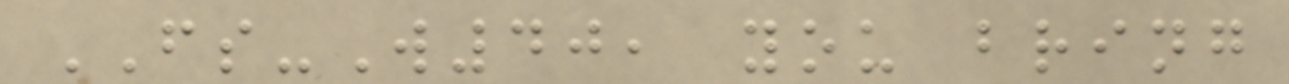FS-W40, you bring
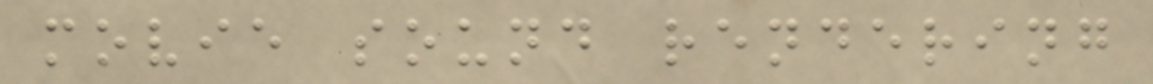movie sound rendering
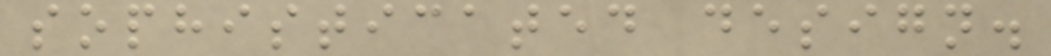sophisticated design.
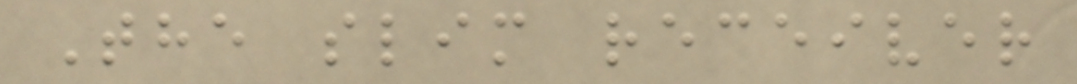The slim receiver
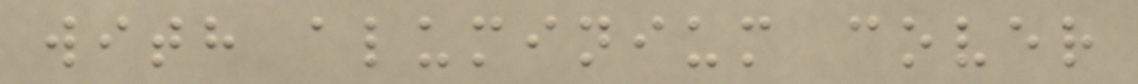with aluminium cover
